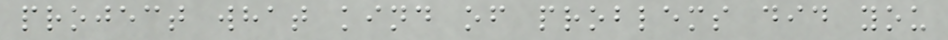project what kind of problems did you
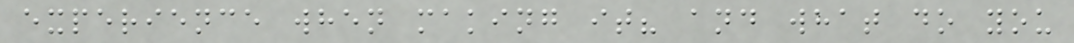experience when making it? and what do you
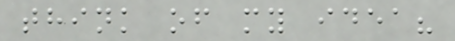think of my idea?
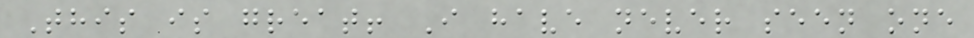This is great! I have never seen one
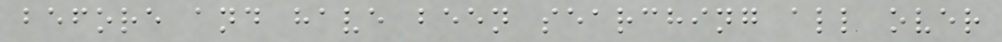before and have been searching all over
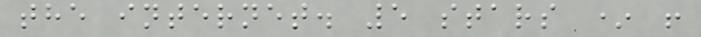the internet. 5 stars * !
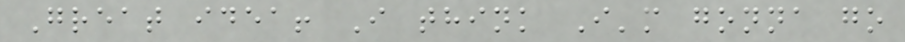Great idea! I think I'm gonna go
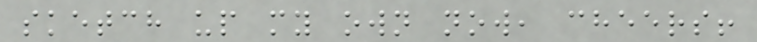sketch up my own now, cheers!
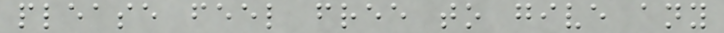please feel free to give any
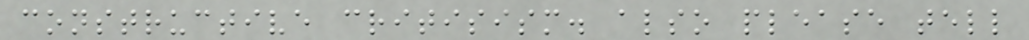constructive critisism. also please tell
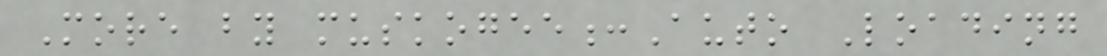More by muskogee:Auto Loading
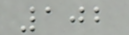102
